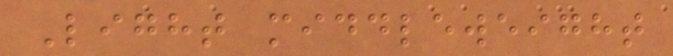Light middleweight
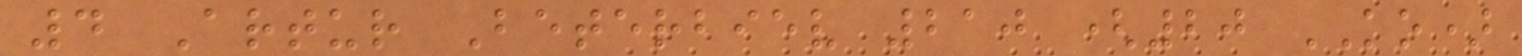4 Artur Beterbiev 210 (20 KO)
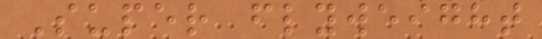Super flyweight
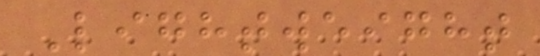Lightweight
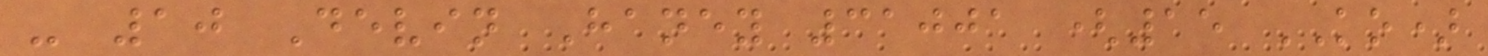- 10 Devin Haney 31001 (15 KO)
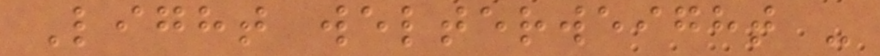Light welterweight -
